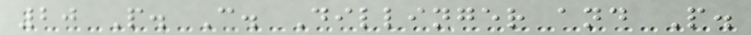20 P. C. Dillinger and P.
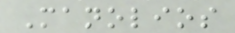Manolios
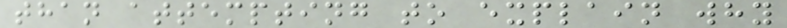than attempting to explain why
